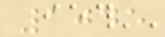1045
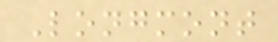Longmont
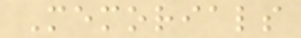Memorials
